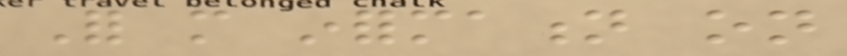For more information on
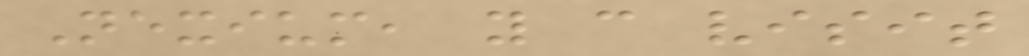Nexium, you can visit
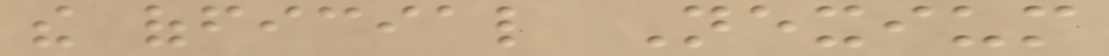the official Nexium
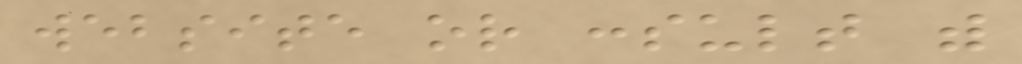website or consult with
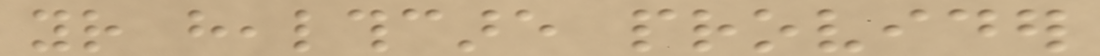your healthcare provider
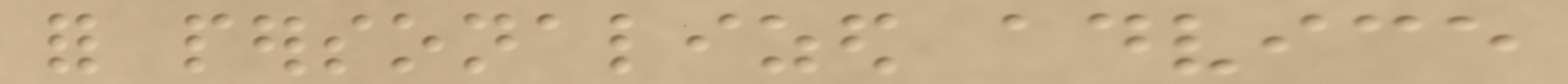for personalized advice
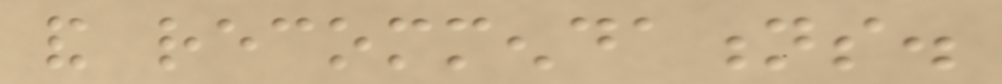and recommendations.
